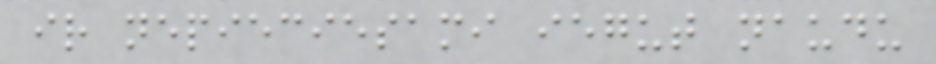ir nepieciesami iegut naudu
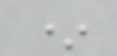*
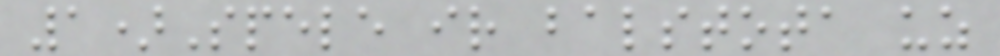1)Spele ir balstota uz
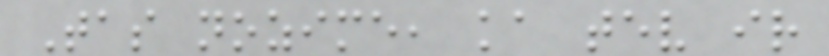Tas nozime, ka tev ir
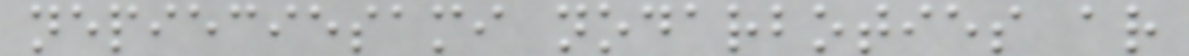nepieciesami nodarboties ar
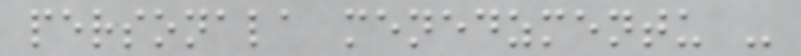personala menedzmentu -
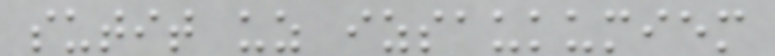sutit uz izsaukumiem
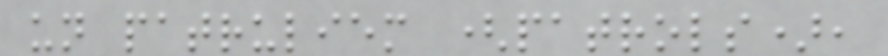un patruliem (patrols),
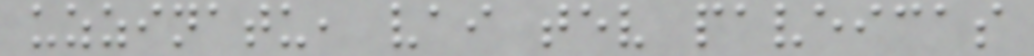uzzinatu, vai tev paveicas
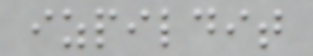izpildit
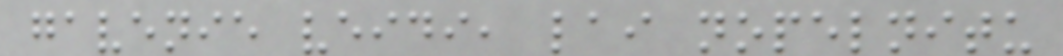gavenie veidi, lai nopelnitu
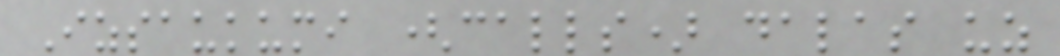Izsaukumi (calls) dalas uz
